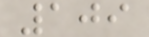109
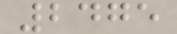2475
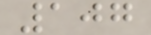107
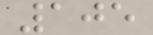105
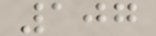107
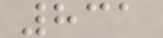831
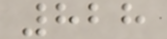828
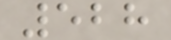528
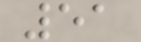51
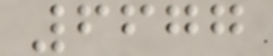6677
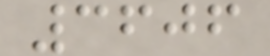3606
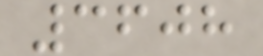3608
